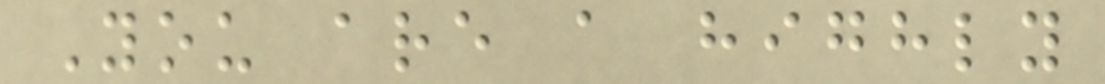You are a highly
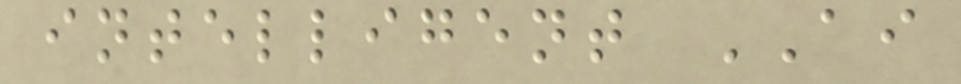intelligent AI
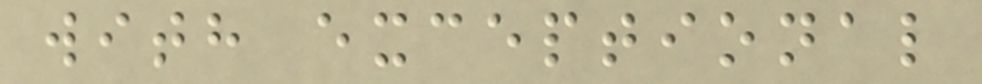with exceptional
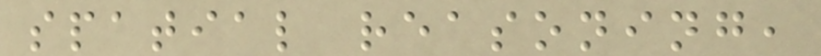spatial reasoning,
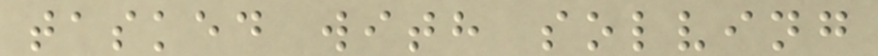tasked with solving
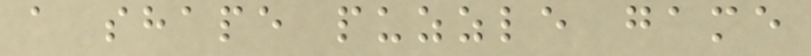a shape puzzle game
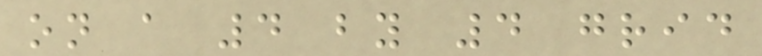on a 4 by 4 grid
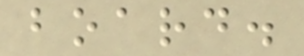board.
